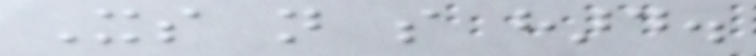Its not so hard.
